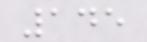145
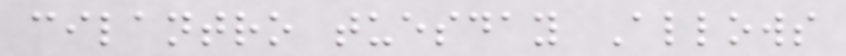cilantro tuesday Allows
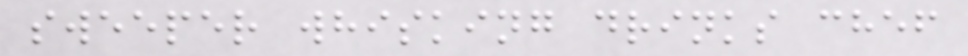sweeper whisking drinks chef
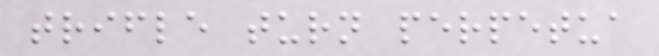trifle turn perpetua
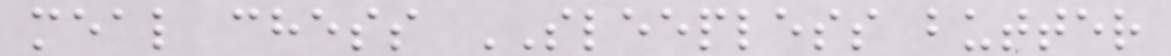meal chess SLEEPLESS butter
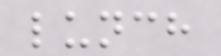lunch
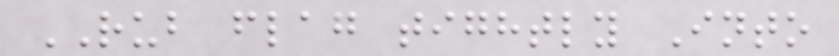RUB flag tightly Into
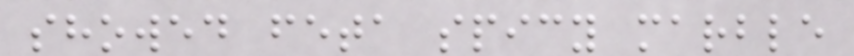showed feta spicy marble
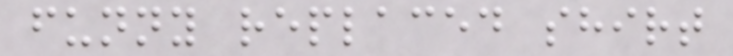funny replaced shirt
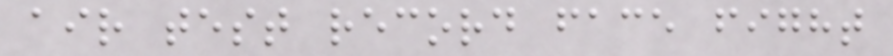air test record face fight
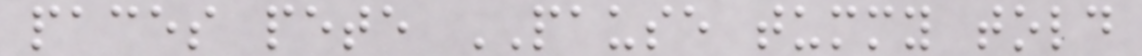paces pete PAUSE tummy told
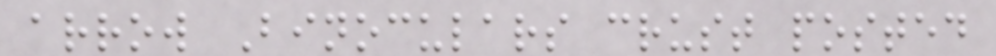arrow Binoculars crust posted
